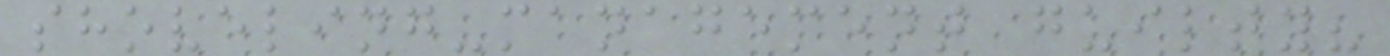shoveling-management guilty?
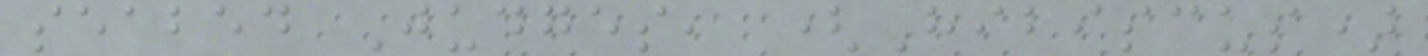seabed Judges, (Hibiscus)
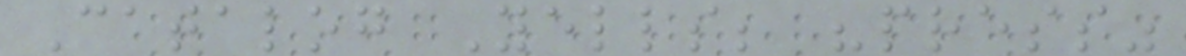Catalog Yells; "press"
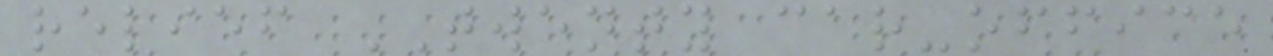relief TWENTY car-office
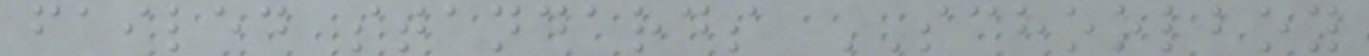failed standards SCHOOLBOY
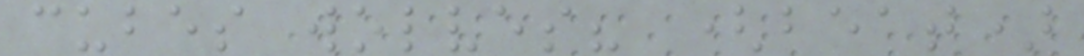cubes wolves? (beat)
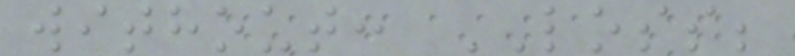without: LOSS;
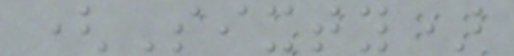(Sixty)
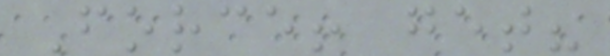Force! get?
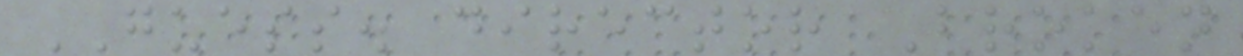GUESS. director Broken
